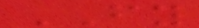FY
